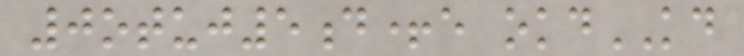0otuj5d+e okdKD
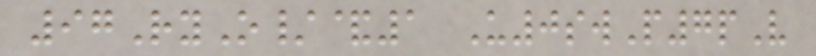97RyO/&1 U0swP7pV
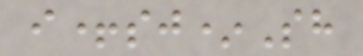i+sj*Sh
